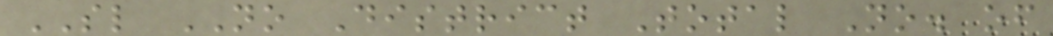SL NO District Total No. of
